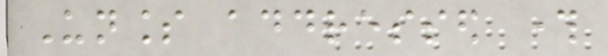Unless addressed through
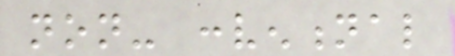non- conventional
